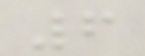6
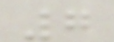7
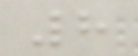8
